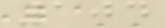104
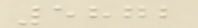5872
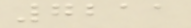7211
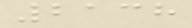2138
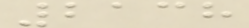2138
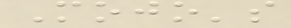Mojo's
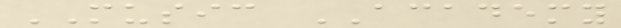MUSIC ACADEMY
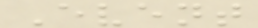Event
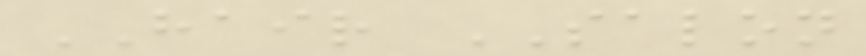HAIR SALON
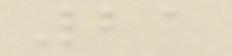21
